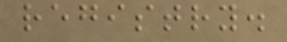registry.
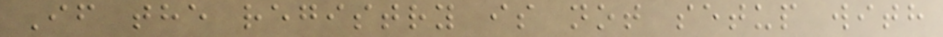If the registry is not setup with
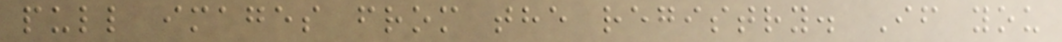pull images from the registry. If you
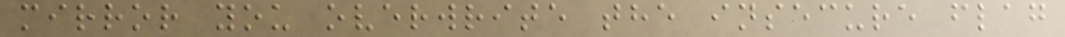mirror you overwrite the insecure flag
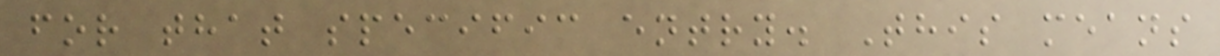for that specific entry. This means
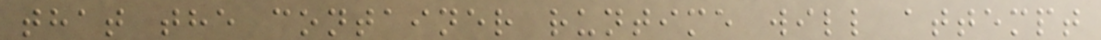that the container runtime will attempt
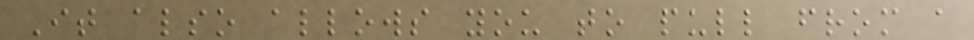It also allows you to pull from a
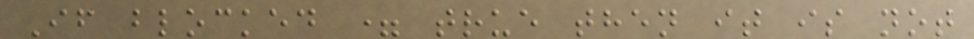If blocked = true then it is not
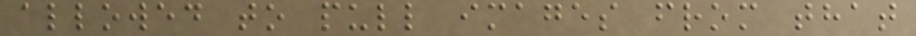allowed to pull images from that
